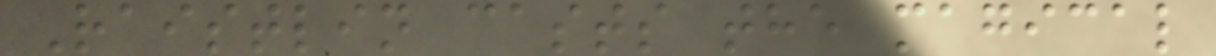Raistlin casts the magical
